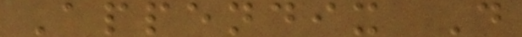Appendix D
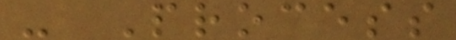- Process
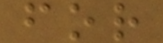for
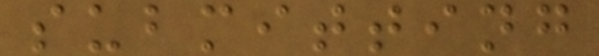submitting
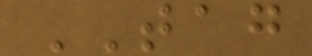TAG
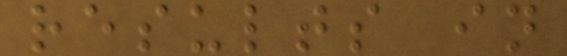results in
